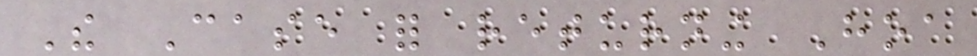The Case for returning Hoa
